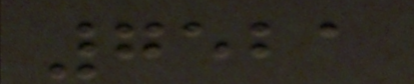7521
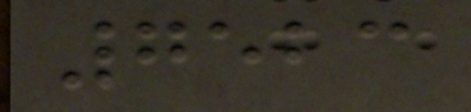7523
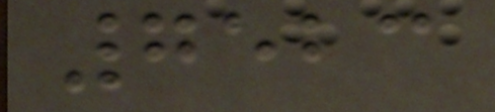7523
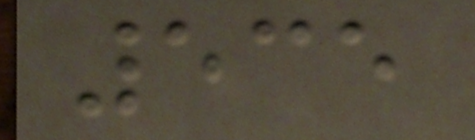535
